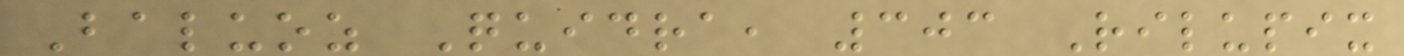Baluoz Quidra, 303 Rilupix
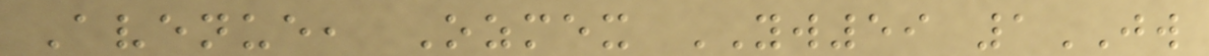Avenue, Ozmex YW59 1JW
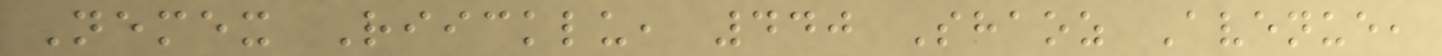Nemex Riicklu, 440 Shaoz Avenue,
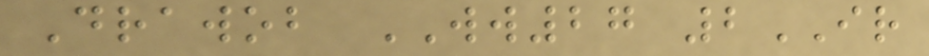Drawob WW27 2IR
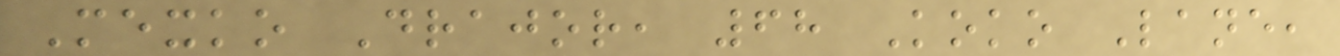Mexko Drajor, 68 Koko Lane,
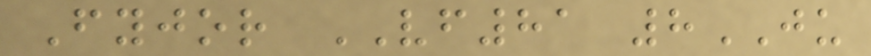Fyjor VF81 8JU
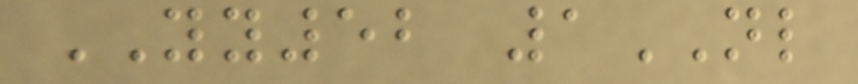YY52 1NL
